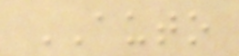AUTO
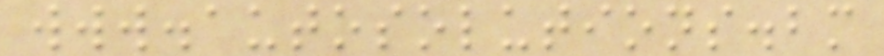www.autosolutions.bm
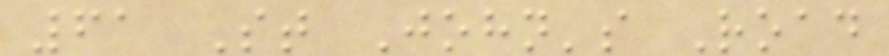61 St John's Road
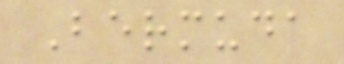Bermuda
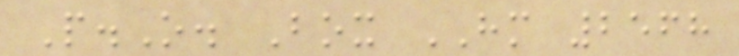P.O. Box HM 2568
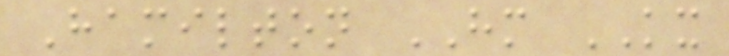Hamilton HM KX
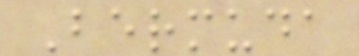Bermuda
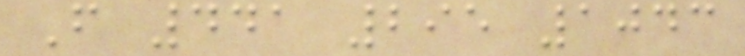F 441 295 1043
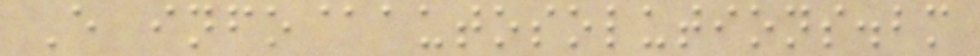E info@autosolutions.bm
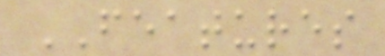FEATURES
